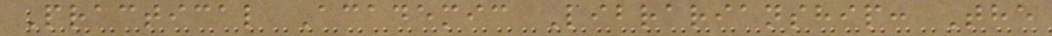Practical Academic Librarianship: The
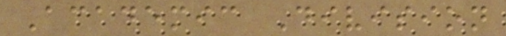Academic Division
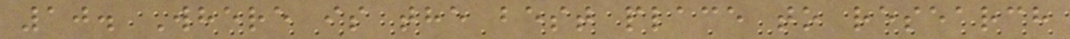10. Where is the best place to research
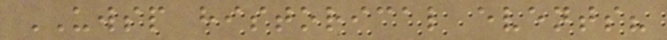UWSP historical events?
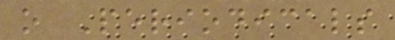o Periodicals
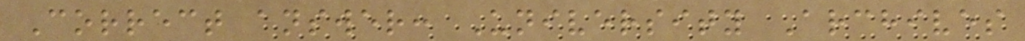Correct answer: University Archives
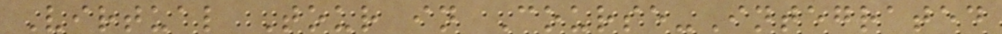Virtual Tour in Course-Integrated
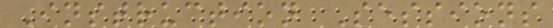Instruction Sessions
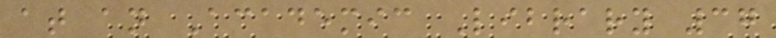at an Academic Library 37
